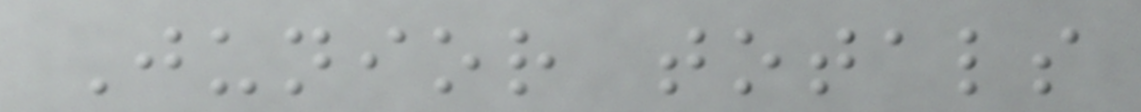Junior totals
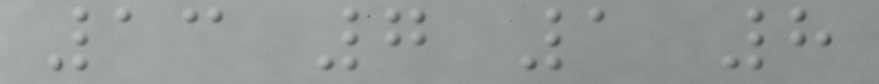13 7 1 8
